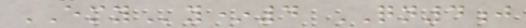EMYy*4 QN4j
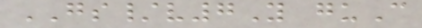GS/v7Y guC
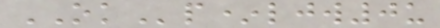OKp*ljw0u
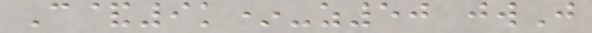C&9k*-z50 jwJ
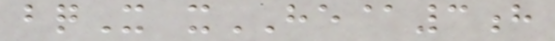bqX xHE@3h
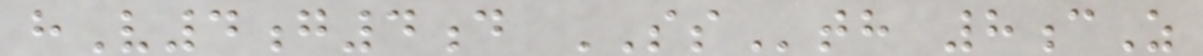hV4g4d SSth 8cZ
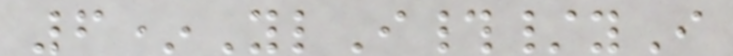6*YlI#/yI
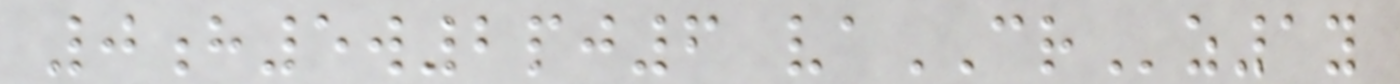0h5w2pj6 vaCRz1y
